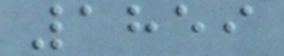1859
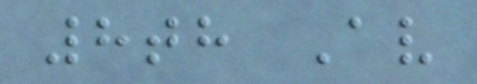8th Av
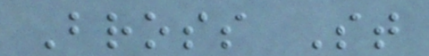Bross St
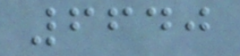6640
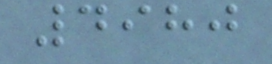4980
